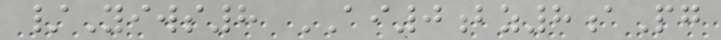/Yiws8 AI0bz8aPg
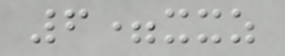6=xxz
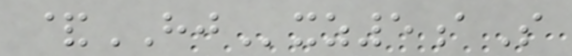&HJxz5aS
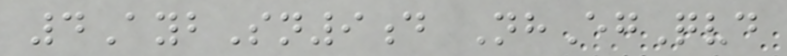4AybSn9d NhEgQvd
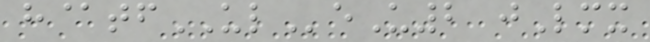h@tfULeU2 jLmx
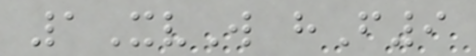1XvW hF9
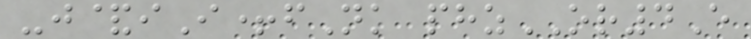-j&iI+fNk phzOR4E
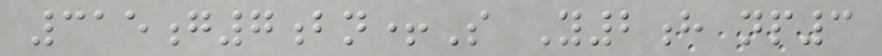315g7bn+S Y2h np3
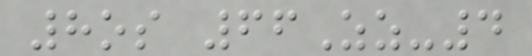8os 66Zz-4
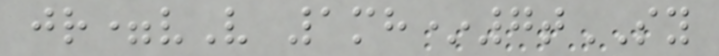jr=vV 1mh*7tSY
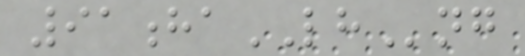91haLHng
